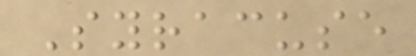Syracuse
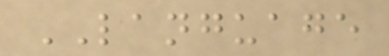LANGUAGE
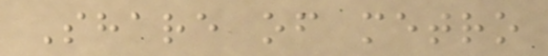Share of metro
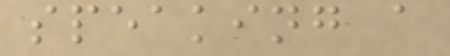speaking a
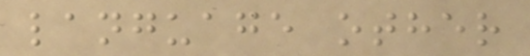language other
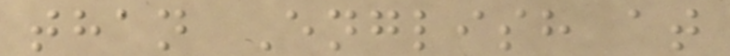than English at
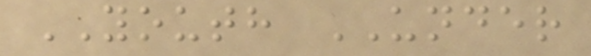YOUTH UNDER
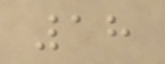18
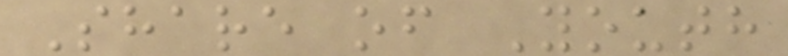Share of Youth
